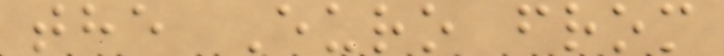the Euro from
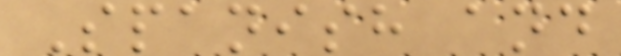Spanish and
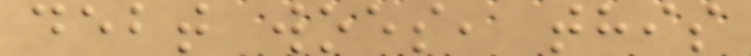debt woes, this
